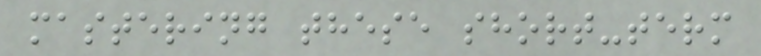mastering these short-term
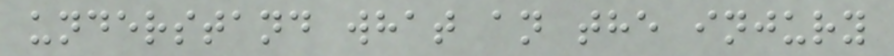understand what an the injury
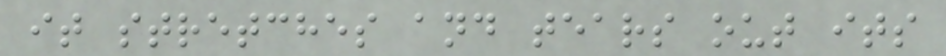it stretches and tears out its
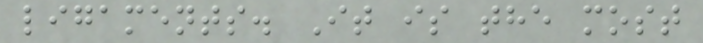ligaments. It is the most
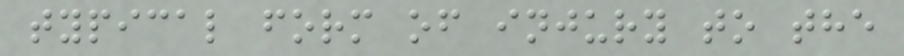typical form of injury to the
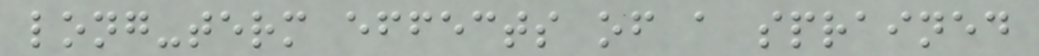long-term effects of a sprained
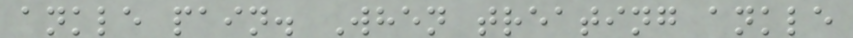ankle pain. When treating ankle
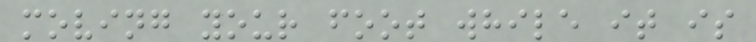moving your foot while it is
